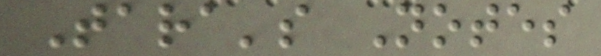Tara's Notes
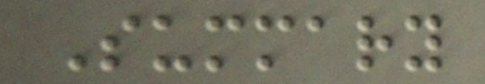Summary
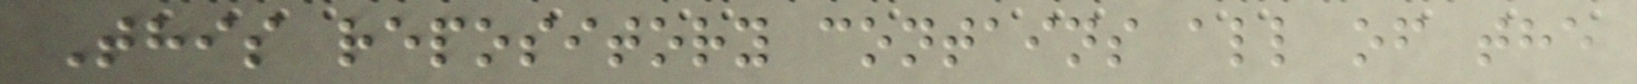This repository contains all of the
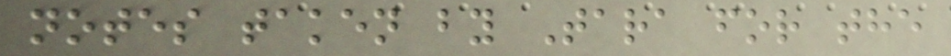notes taken by Tara for the
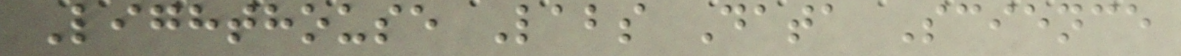Lighthouse Labs Data Science
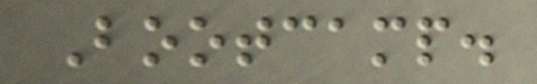Bootcamp.
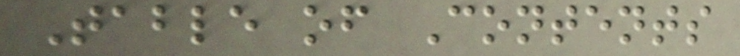Table of Contents
